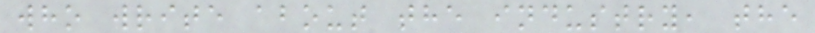who write about the industry, the
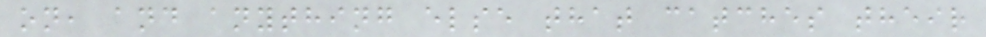on, and anything else that catches their
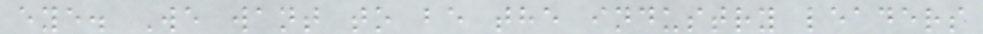eye. We want to be the industry leaders
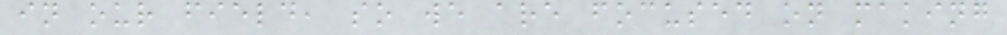in our field, so we are focused on making
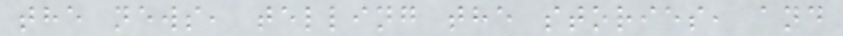the news, telling the stories, and
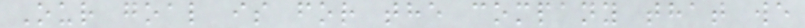Our goal is for the company that we
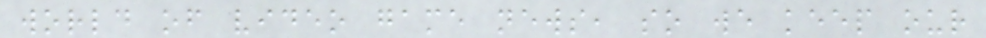world of video game news, so we keep our
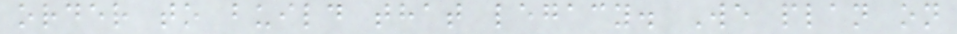order to build that legacy. We plan on
